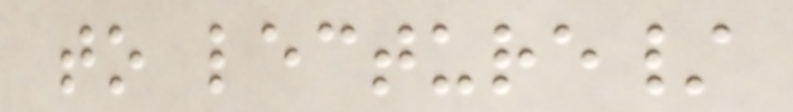to lecture/
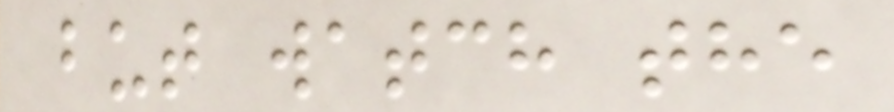but watch the
